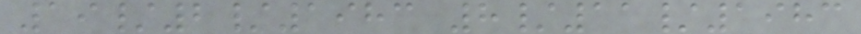19/2/1983 8/11/1983
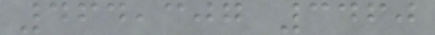464,307 3460
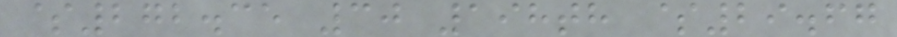$272.35 30 198th $29.67
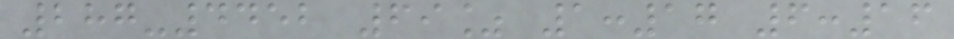287-4452 69% 1:17 6:16
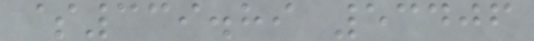$339.89 53406
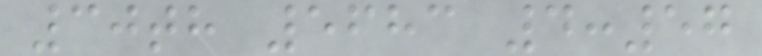30th 5683 4:57
